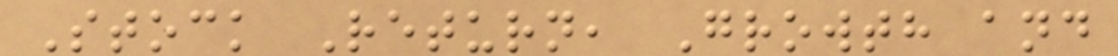Stock Return, Growth and
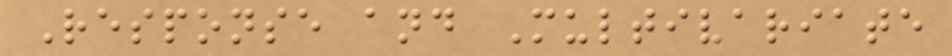Response and Multivariate
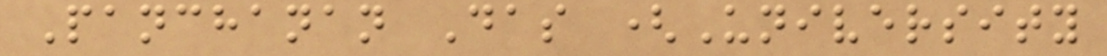Panchanan Das (University
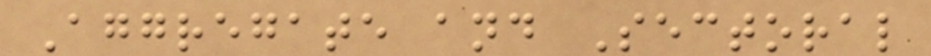Aggregate and Sectoral
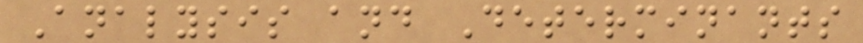Analysis and Determinants
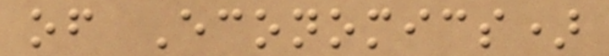of Economics)
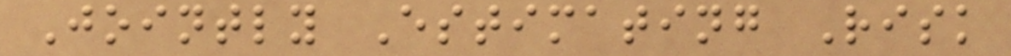Jointly Estimating Risk
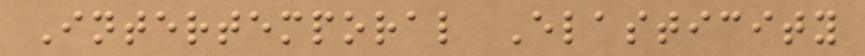Intertemporal Elasticity
